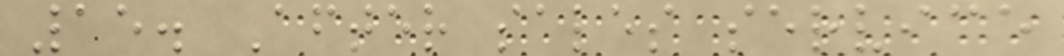15. After sales service
